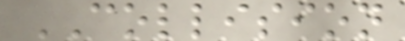COLLISION
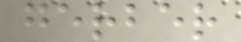gerber
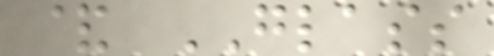& GLASS
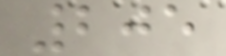205
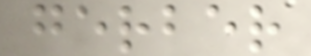gerber
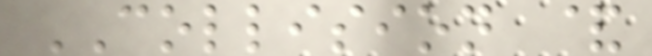COLLISION &
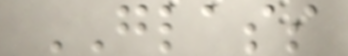GLASS
